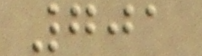701
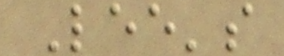Lee's
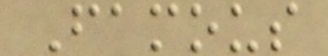Famous
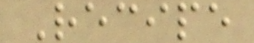Recipe
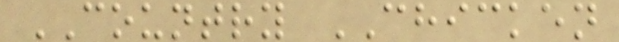COUNTRY CHICKEN
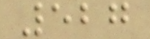527
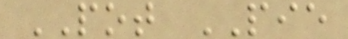POT PIE
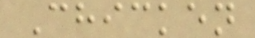Chicken
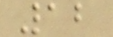12
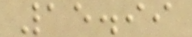15.99
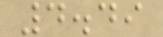4.49
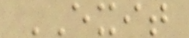EXIT
